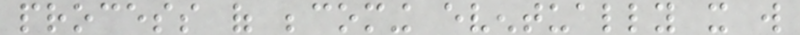process of becoming eventually it will
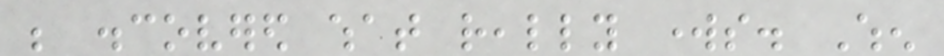be discovered what really works. When
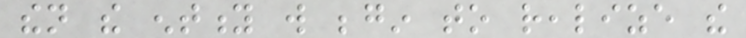then the entity will begin to realize the
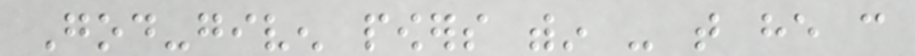God-given powers within - that he can
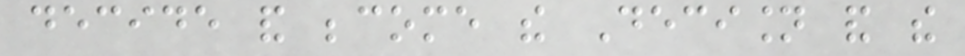decide and become the Decision and the
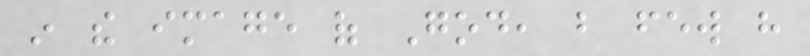in the image of God, but few have
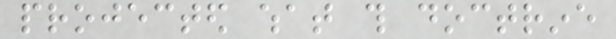projected what this doctrine
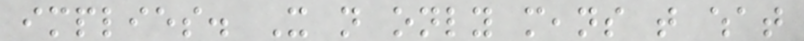implies. It not only means that what
